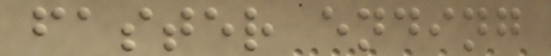faster ending
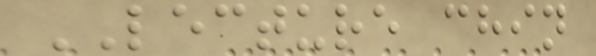LECTURE chin
